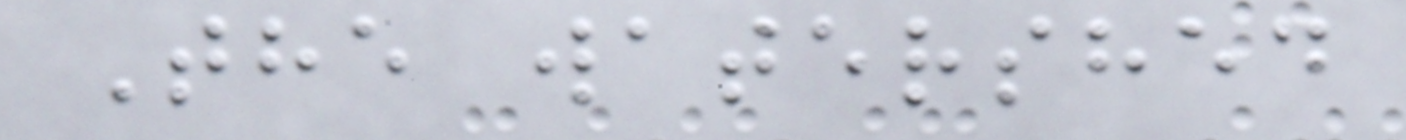The watershed
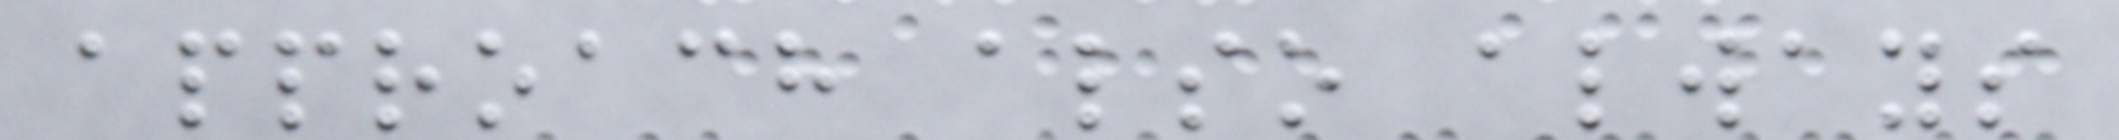approach also always
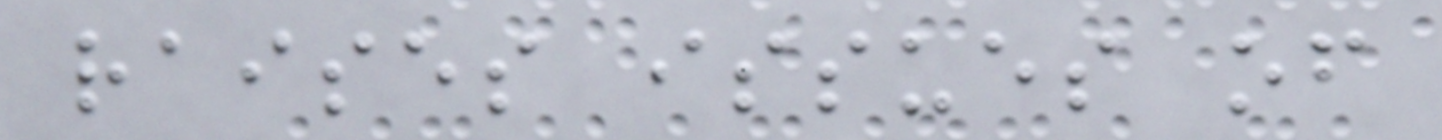raises issues of
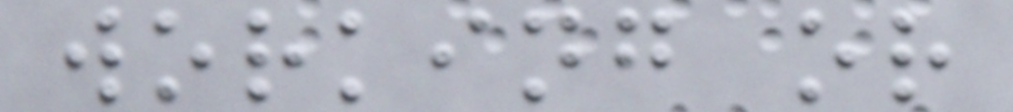working or
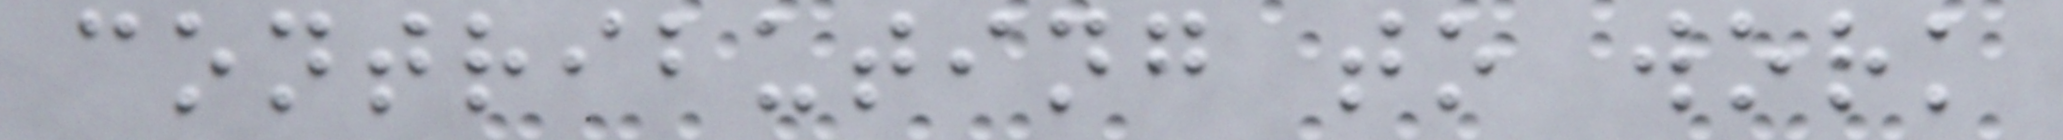contributing to work
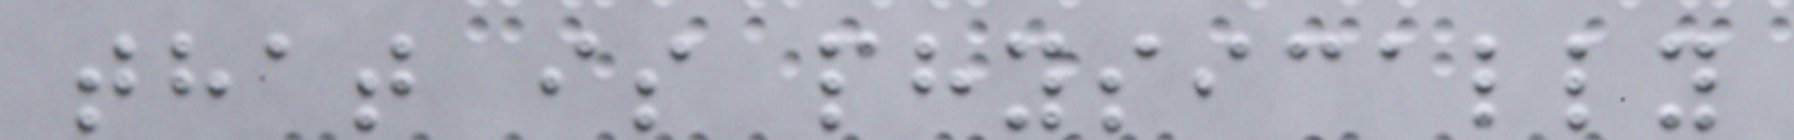that is physically
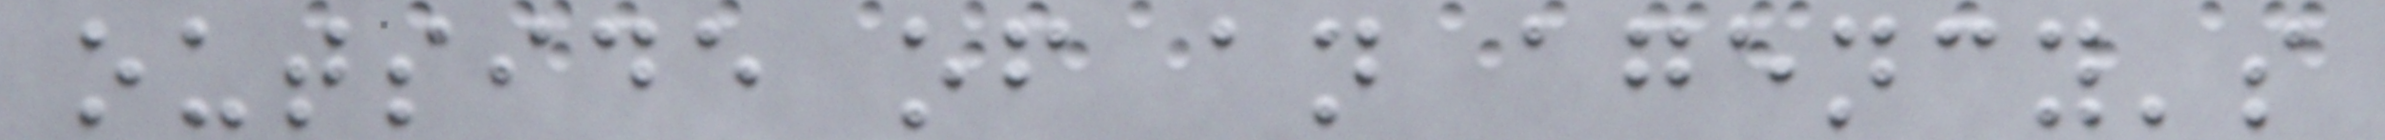outside of an agency's
